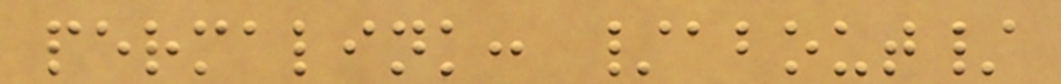permalink: /about/
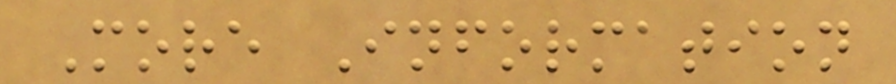More Information
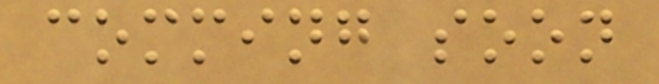comming soon
